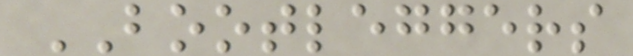BOOTLEGGERS
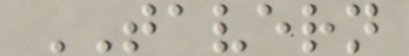TAVERN
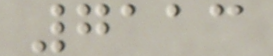7113
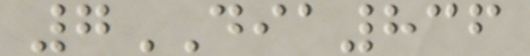7DIA836
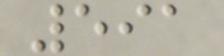591
